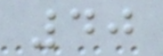40
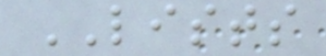LISTS
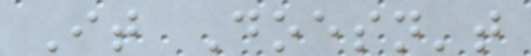It Doesn't
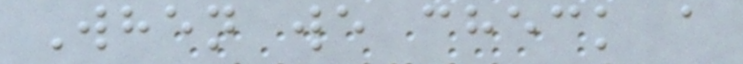When we check a
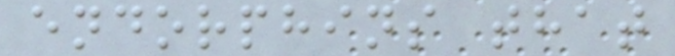endorphins that
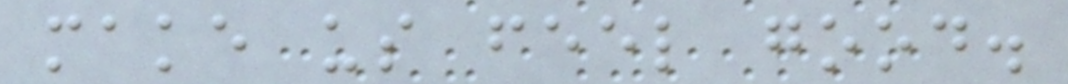make us feel good.
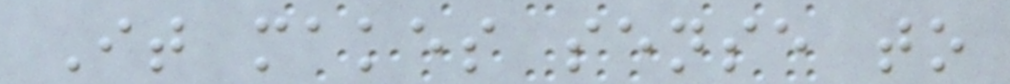It makes sense to
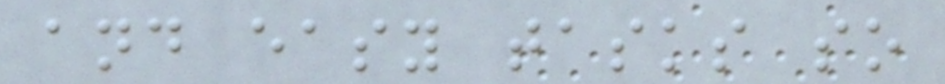and easy tasks so
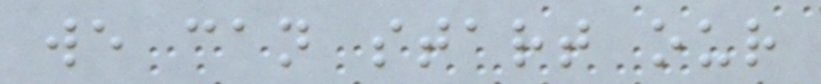we can start our
